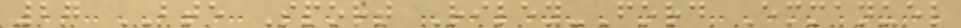27 BTE Sport Riley-Ford Emmanuel
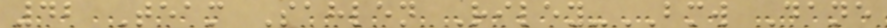42 Team Sahlen Riley-BMW Dane
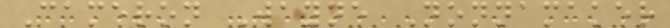Cameron Wayne Nonnamaker
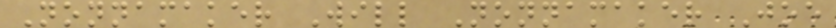Nonnamaker Will Nonnamaker Joe
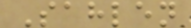Sahlen
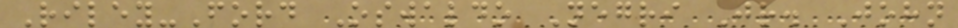Riley-Ford Oswaldo Negri Jr. John
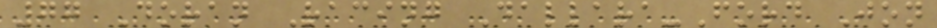77 Doran Racing Dallara-Ford Jon
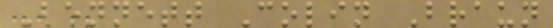Bennett Colin Braun
